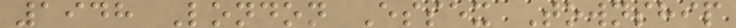1948 London Essex Township
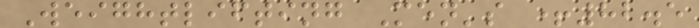Weightlifting Men's +82.5
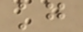kg
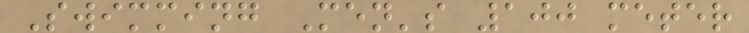Swimming Men's 100 meter
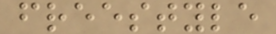freestyle
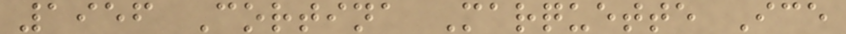1956 Cortina Marquette Ice
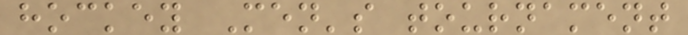hockey Men's tournament
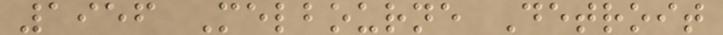1956 Melbourne Detroit
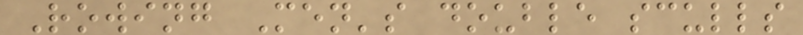Rowing Men's double sculls
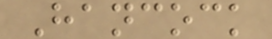Hancock
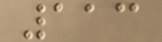113
